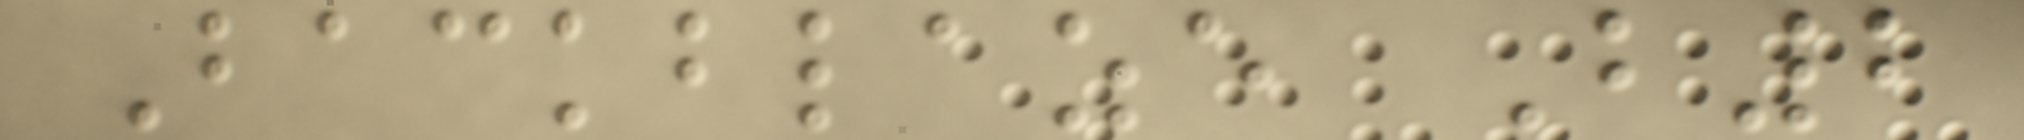Backblaze B2
